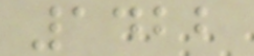1422
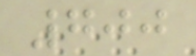700
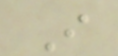I
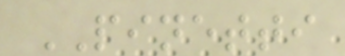PINETTI
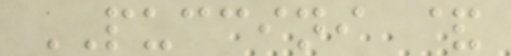PUCCINI &
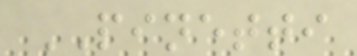PINETTI
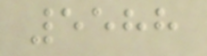5588
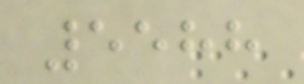5588
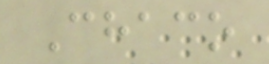Chaco
